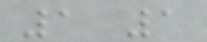1 1
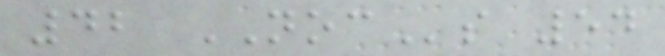42 NOCs 54
